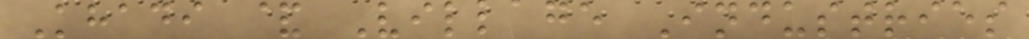Khadi & Village Industries
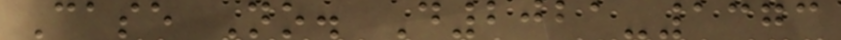Case No. D2021-1373
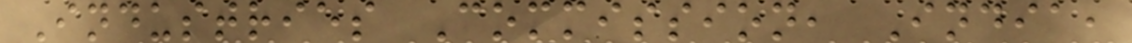Industries Commission, India,
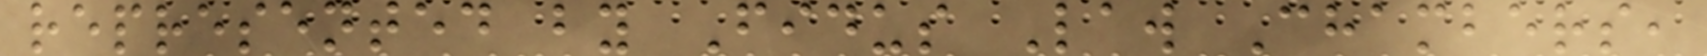represented by Fidus Law Chambers,
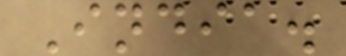India.
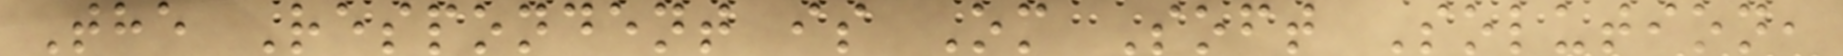The Respondent is Om Soft Solution,
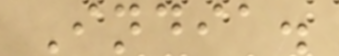India.
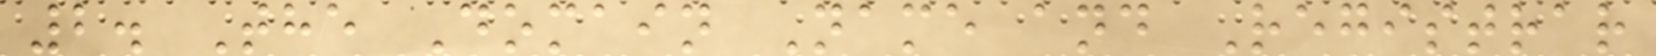2. The Domain Name and Registrar
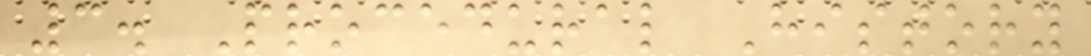3. Procedural History
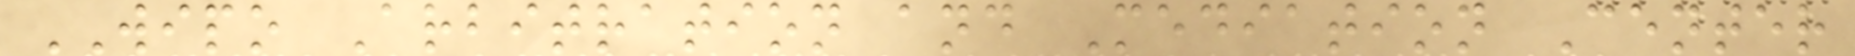WIPO Arbitration and Mediation Center
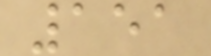151
